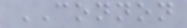CONNON
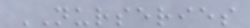NURSERIES
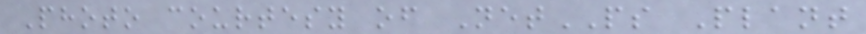Photo courtesy of NetPS Plant
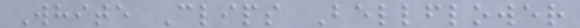White Clips Bellflower
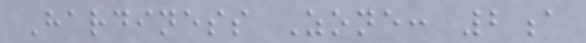Hardiness Zone: 2a
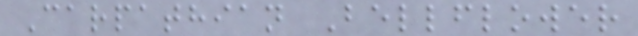Carpathian Bellflower
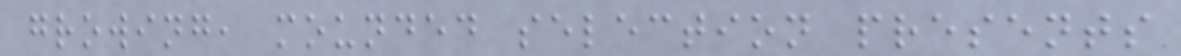growing, mounded selection presents
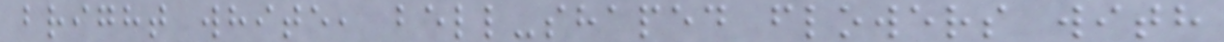bright white, bell-shaped flowers with
